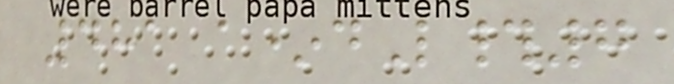481 a*dL#7
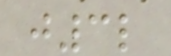j3l
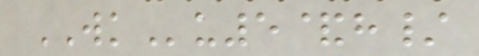WKu5&h/
